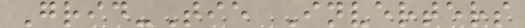Grid-Tie Inverters
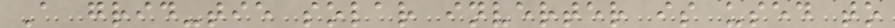A grid-tie solar inverter is used to
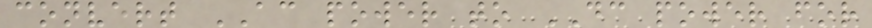convert AC power to DC power for
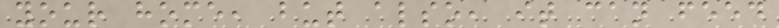your home, but also, it can feed
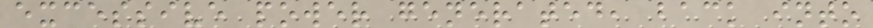excessive power generated, back into
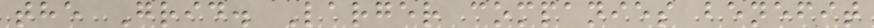the Grid. Larger companies benefit
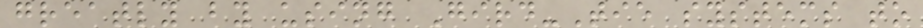greatly by using Gird-Tie systems to
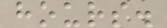hours.
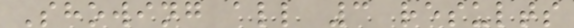Showing all 3 results
